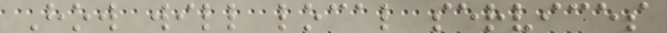How will local services
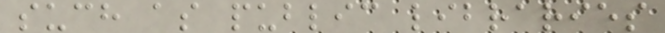such as public libraries
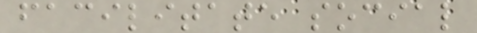facilitate social
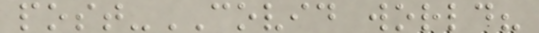post-COVID world?
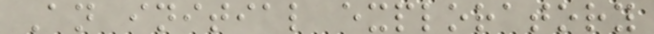An initial exploratory
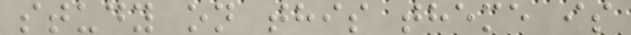study on this theme is
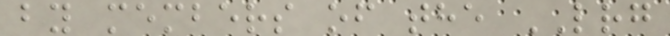by members of the LRG
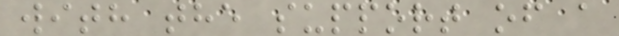with the support of a
